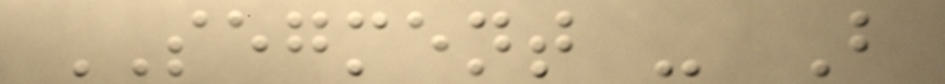SEGMENT - B
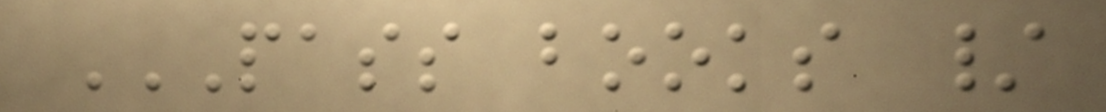PASS BOOKS /
